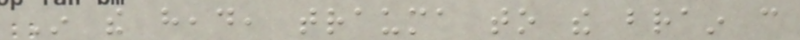In the head, trauma to the brain can
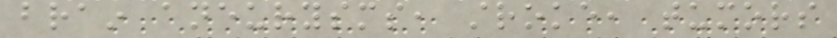brain aneurysms, stroke, tumors
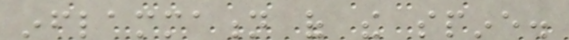inflammation of the spine.
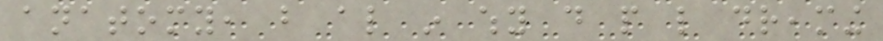anatomy, but also in why do people like dreaming
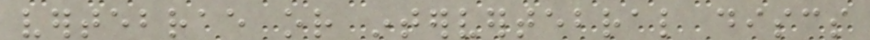vertebrae or intervertebral discs
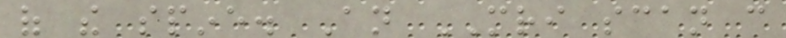of the spine. An MRI scan can
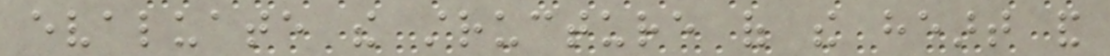evaluate the structure of the heart and
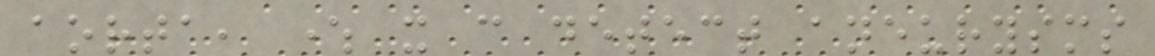aorta, where it can detect aneurysms
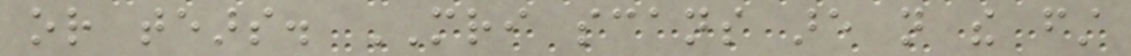or tears. MRI scans are not the first
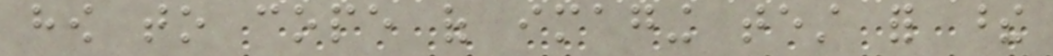how to cope of imaging test for these
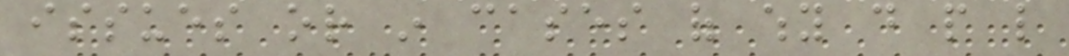issues or in cases of why do people like
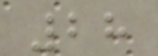28
